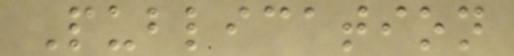Publication
